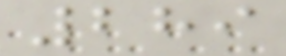289
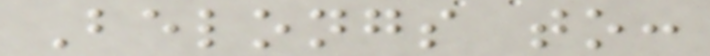Belongs to:
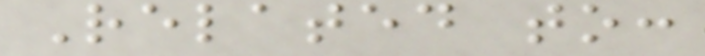Related to:
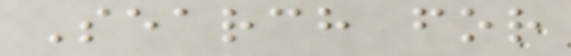Search for
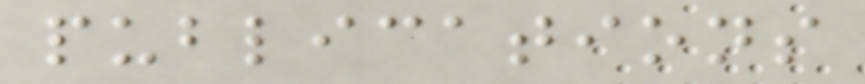publications
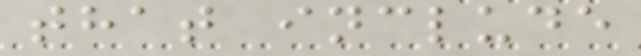that include
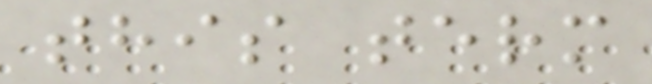this term
